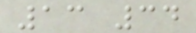13 34
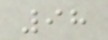98
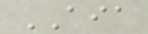AIA
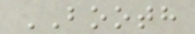BOOTH
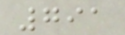791
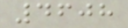4608
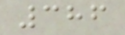386
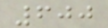600
